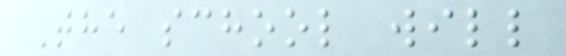The school will
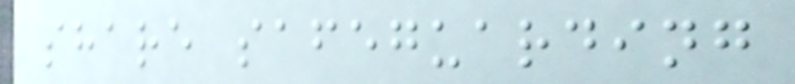share safeguarding
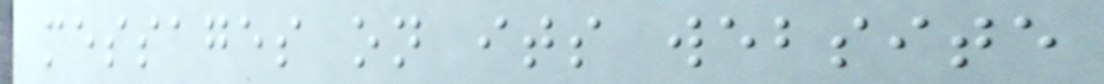messages on its website
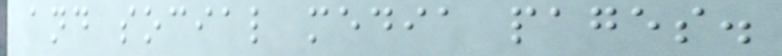and social media pages.
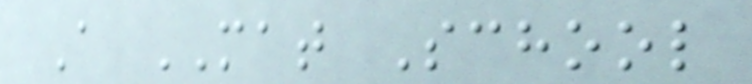A MAT School
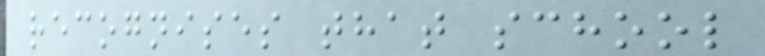recognises that school
